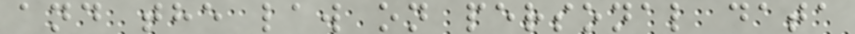and the law on personal data
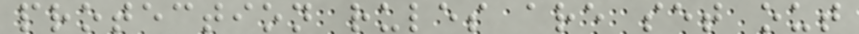protection rules are set out
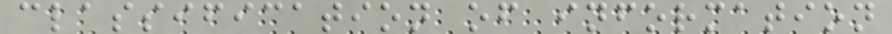classification of information
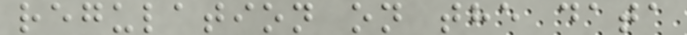regulation on the data
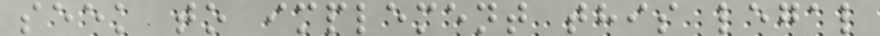seek to implement this legal
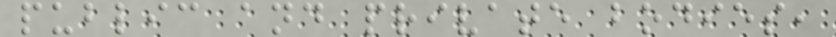public and private bodies,
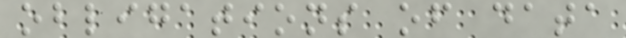obligations of data
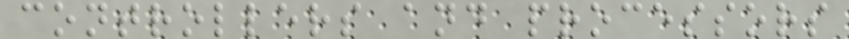controllers and processors
